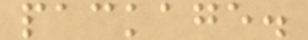package.
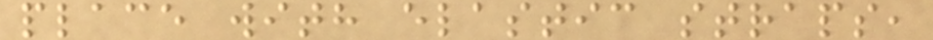place with elastic straps,
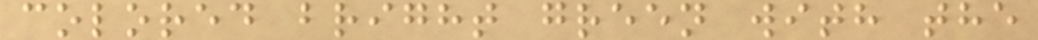colored bright green with the
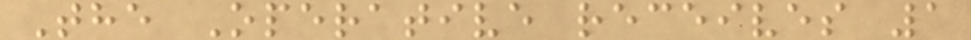The Operative receives 1
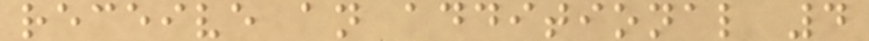receive an additional 4
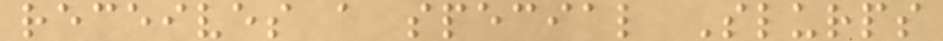receives a special Slurps
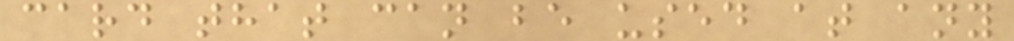card that can be used at any
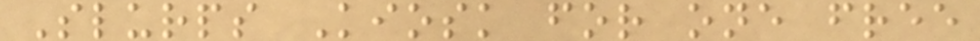Slurps Kiosk for one free
